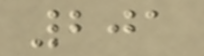201
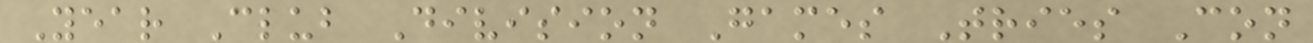Year Club Division Games Tries Con
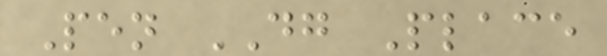Pen DG Place
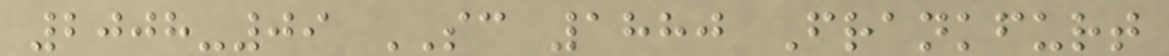2008-09 SC 1880 Frankfurt
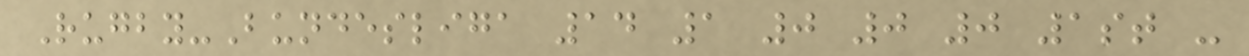Rugby-Bundesliga 14 1 0 0 0 1st -
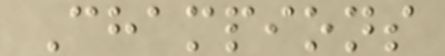Champions
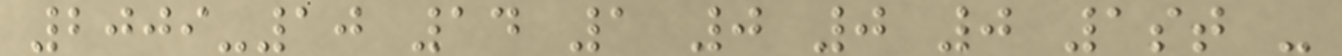2009-10 14 1 0 0 0 1st -
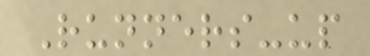Runners-up
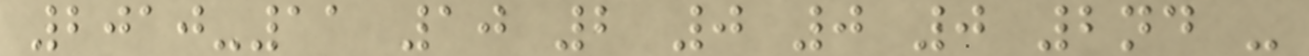2010-11 10 2 0 0 0 2nd -
